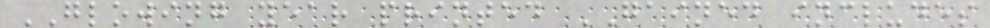GLOWING year printed GAINED includes
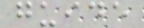guide
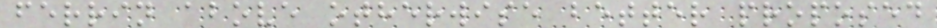ferrin above otherwise better proposed
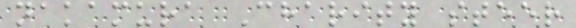nakamura Charity steer
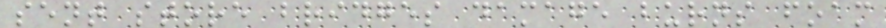sent store bridges damage burns foam
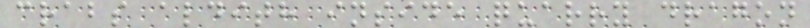crabs aldith inside quarry dragon
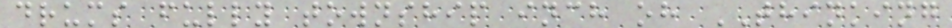drums fully township inch oh THINKING
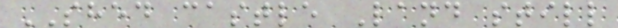SHED castle Land still
